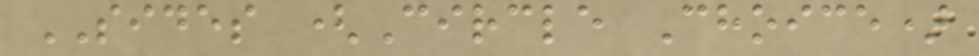SIDES (Circle Choice)
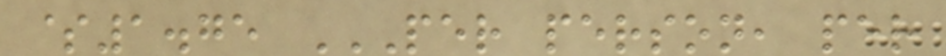$1.75 PER PERSON, PER
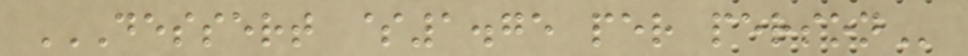DESSERT $1.75 PER PERSON
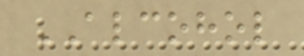ALCOHOL
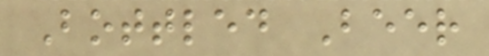Bottled Beer
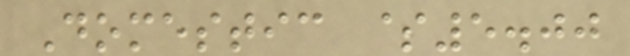Domestic $5.00
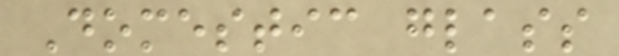Domestic glass
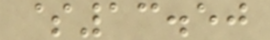$13.50
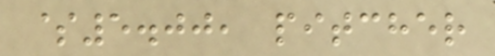$5.00, pitcher
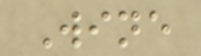Wine
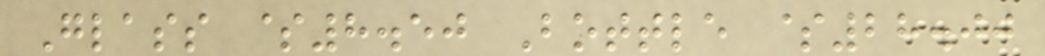Glass $8.50 Bottle $28.00
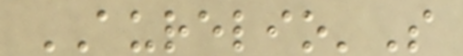AURELIO'S
